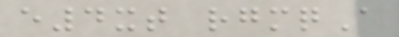e4xt rgmqA
